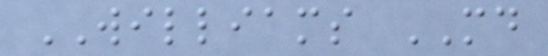WILLIAMS MD
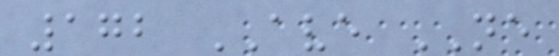172 AVE NE
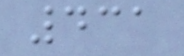431
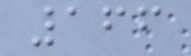166
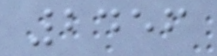2456
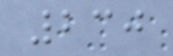230
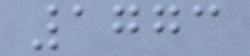1773
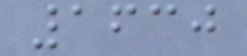1630
